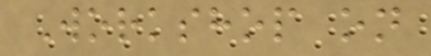Workshop on
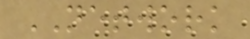NETWORK
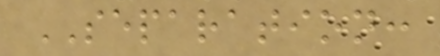SEPARATION:
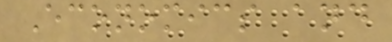Economics and
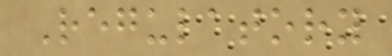Regulatory
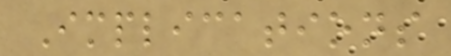Implications
